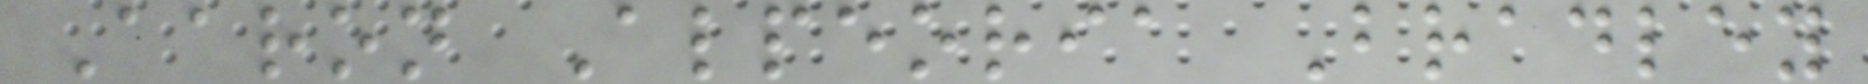Aaron Alpeoria Bradley
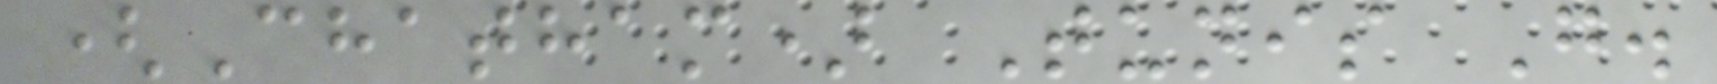(Chatham) Tunis G.
